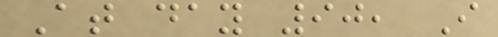At day 90, I
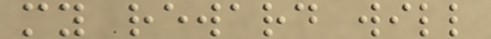my reward will
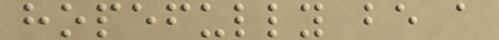hopefully be a
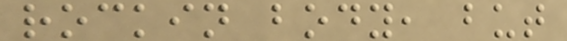rockin body, but
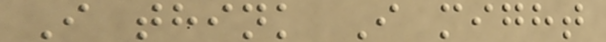I think I might
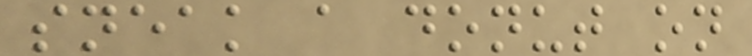sneak a donut on
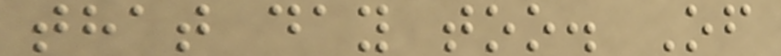that day too. Of
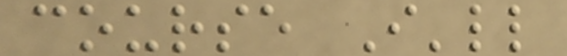course I'll
